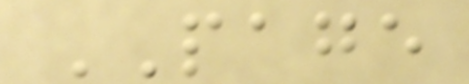PAGE
